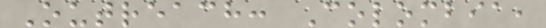Outreach: Colombia,
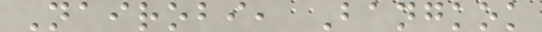Nairobi, Bangkok
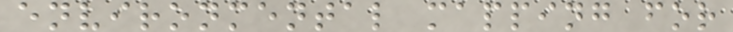environmental mapping for
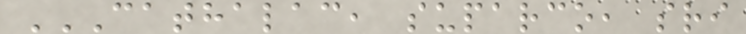CATHALAC, SUPARCO, SRI
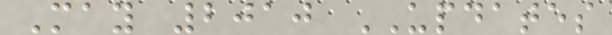May 2010 UPDATES
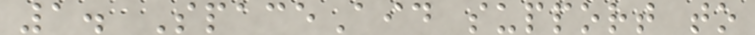1. SpaceAid support to
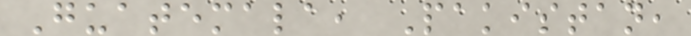Guatemala, Pakistan,
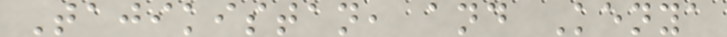Tajikistan, and Kenya
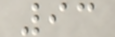93
